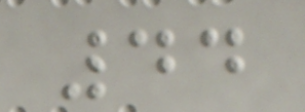44
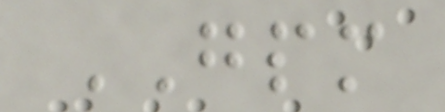GPM
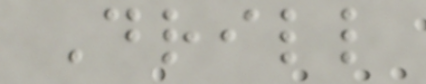Drill
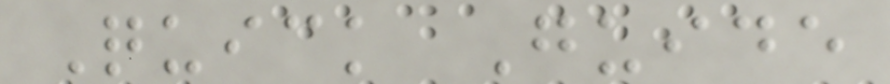Quick Guide
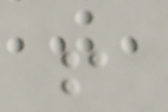!
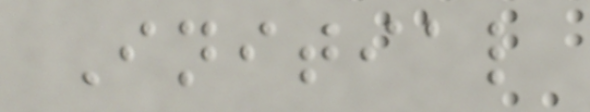Initial
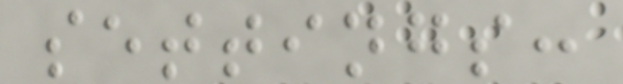settings:
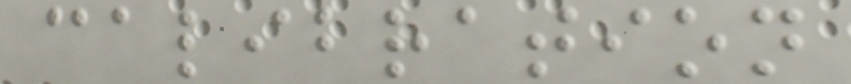calibration
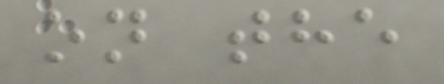on the
